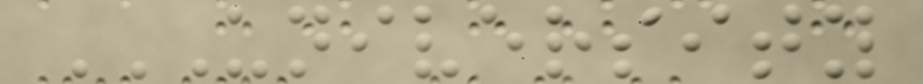UNIVERSITY
